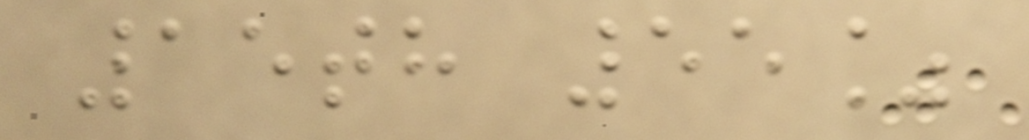15th 55%
